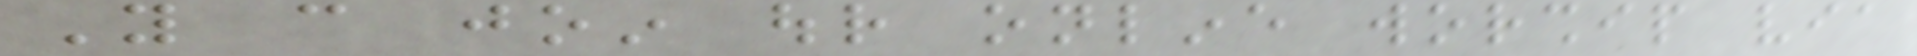You can join our online worship via
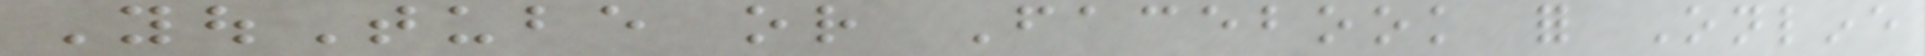YouTube or Facebook for Online
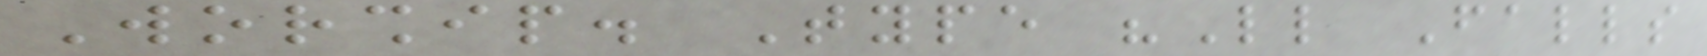Worship. Type "Little Falls
